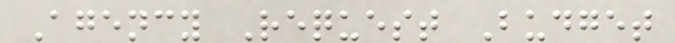Agency Request Budget
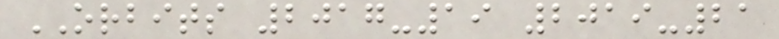ORBITS 2017-19 2019-21
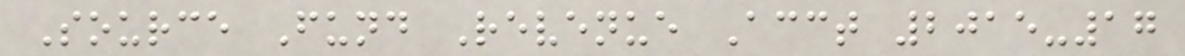Source Fund Revenue Acct 2015-17
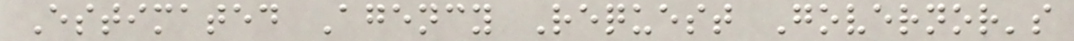Estimated Agency Request Governor's
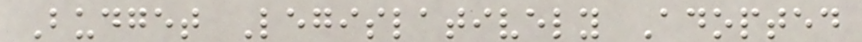Budget Legislatively Adopted
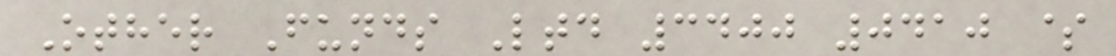Other Funds Ltd 3400 0410 $
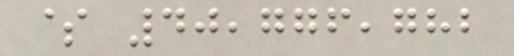$ 40,776,782
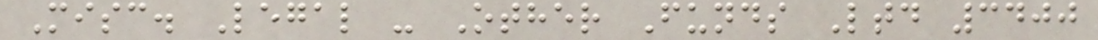Misc. Legal - Other Funds Ltd 3400
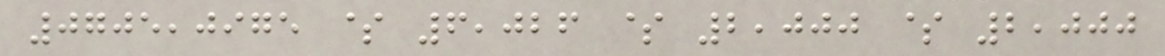0705,0975 $ 6,026 $ 2,000 $ 2,000
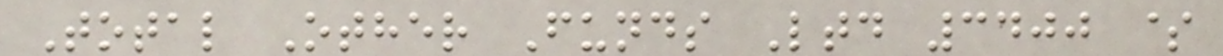Total Other Funds Ltd 3400 $
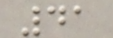41
